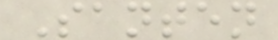Santen
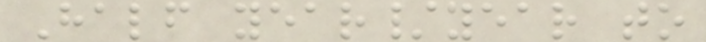Half year/year to
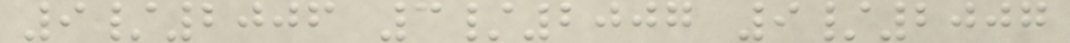9/2006 3/2007 9/2007
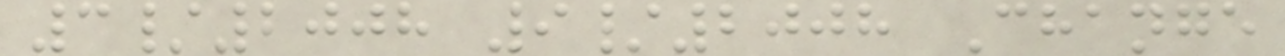3/2008 9/2008 Change
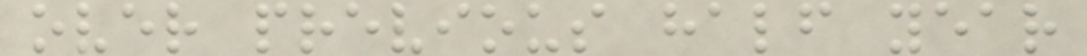over previous half year
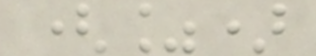(%)
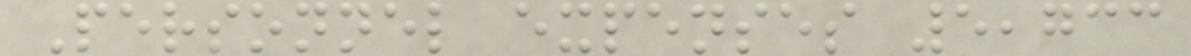Personnel expenses 5,733
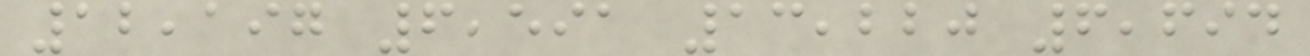12,197 6,591 13,220 6,694
